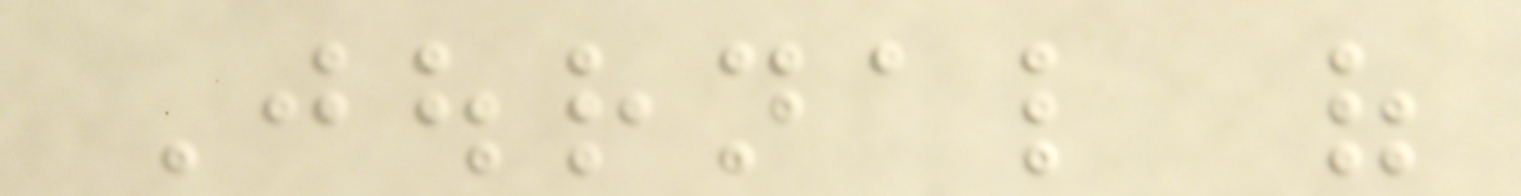Journal of
